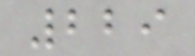229
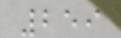259
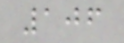106
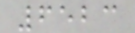6523
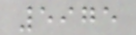5975
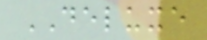DELUXE
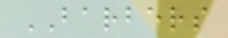BARBERS
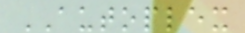AUTOPLEX
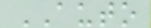AUTO
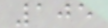105
